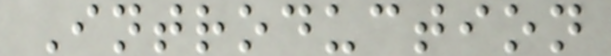Introduction
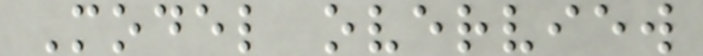Model overview
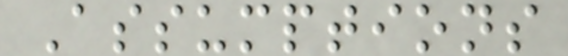Assumptions
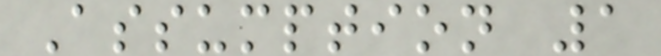Assumption 1
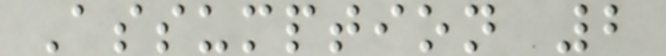Assumption 2
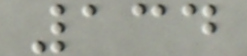134
